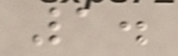1.
